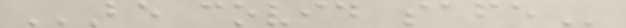BE COVID SAFE
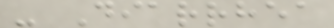- Diarrhea
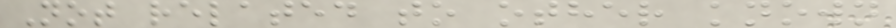Not related to other known
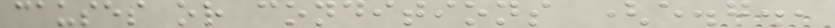causes or conditions (e.g.,
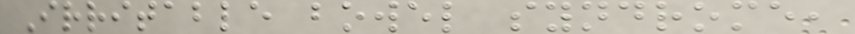Irritable bowel syndrome,
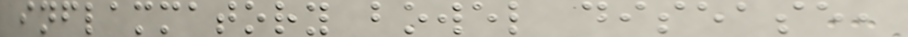inflammatory bowel disease,
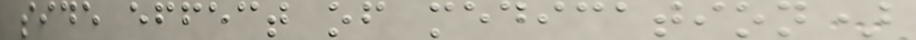side effect of medication)
